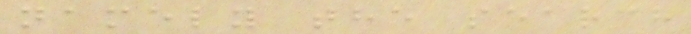namely the search
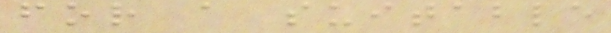for a suitable
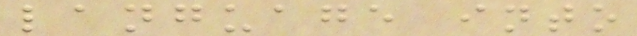language into
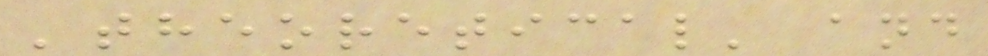'theoretical' and
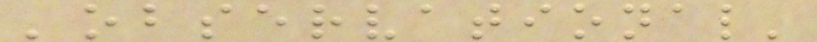'observational'
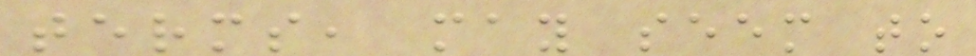terms, may seem to
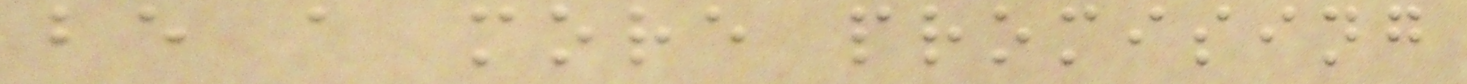be a more promising
